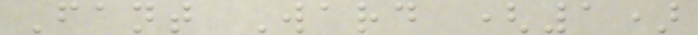Fant Ward (1)
